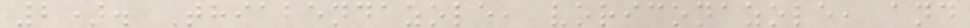2). Thiabendazole, voriconazole, and
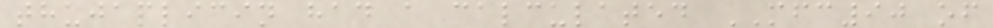thujaplicin had a calculated MFC90 of
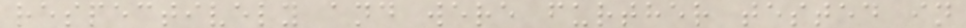respectively and were further tested in
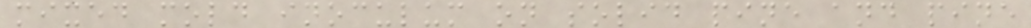mixed mold inoculum on solid pine and pine
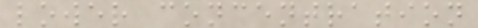lower concentration
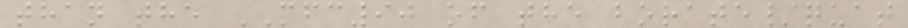than the MFC90 of the borate/quat
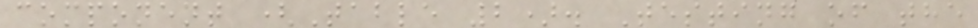component (Table 2). Testing of the
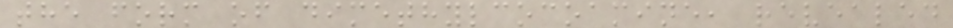the form of dimethylcocoamine, revealed
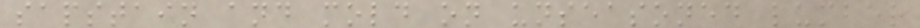sapstain and mold on unseasoned lumber
